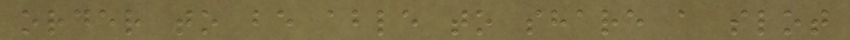order to be able to share a slot
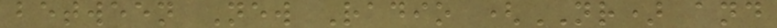between New Radio (NR) and
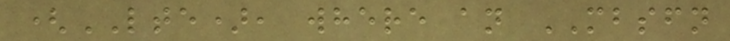(LTE), where an MBSFN
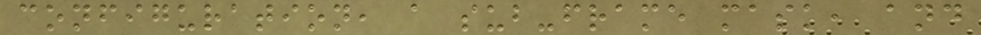configuration, a sub-frame mask, and
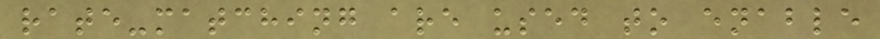rate-matching are used to enable
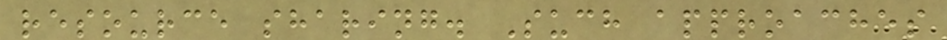resource sharing. Such approaches
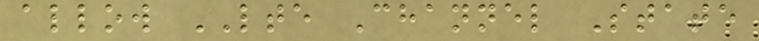allow LTE Channel State
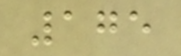175
